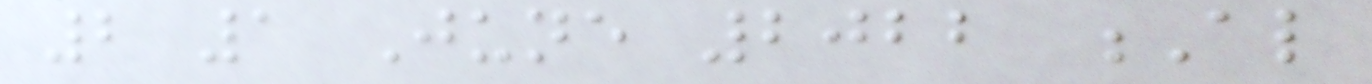2 1 June 2022 Al
